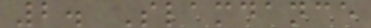2. Slamdance
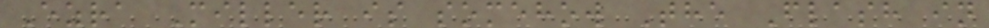Ezra Miller is somehow The Flash in
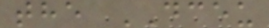the DCEU
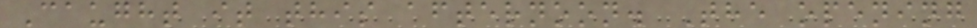Caught it this afternoon. The opening
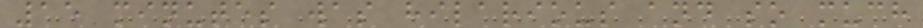15 minutes was hilarious and so much
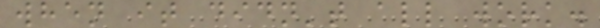when it didn't all work.
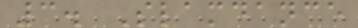3. Slamdance
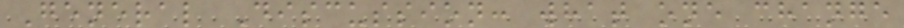General Discussion: what one change
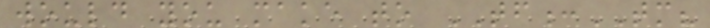would you make to TF:TM?
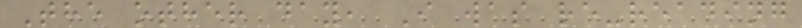The other day, I was re-reading
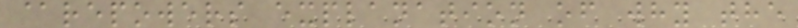@repowers explanation of why the
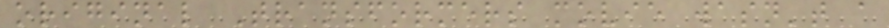original Transformers movie wasn't a
